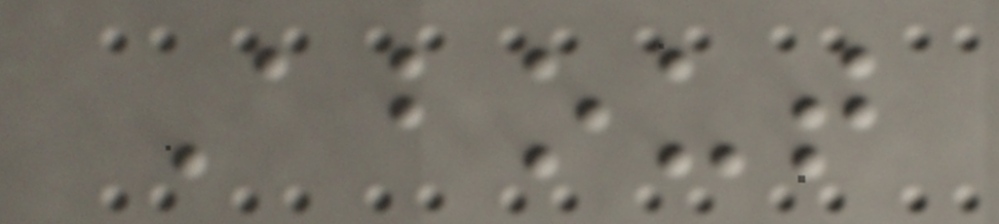About
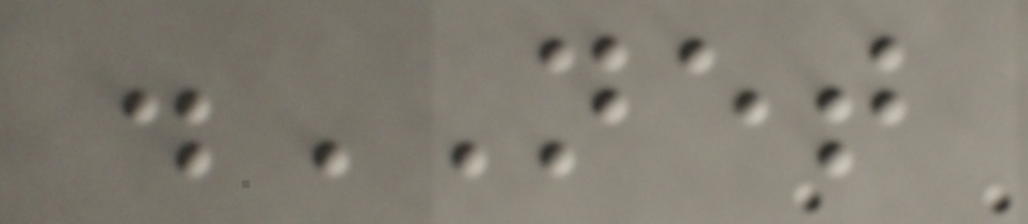.NET
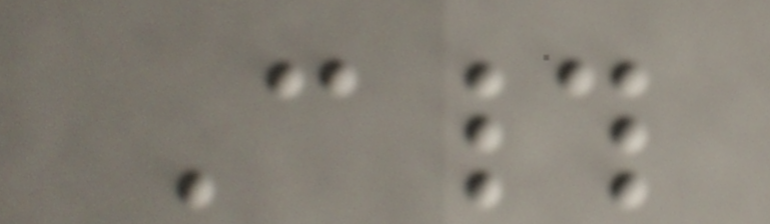C#
